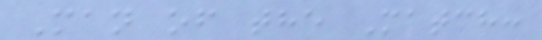Man of the Match:
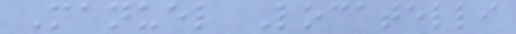Manuel Locatelli
